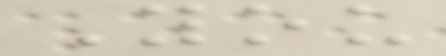You
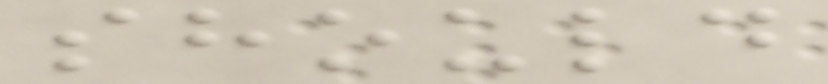should
